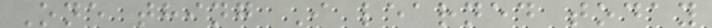One thing I learned today
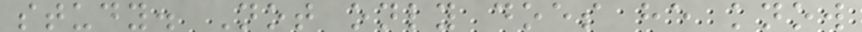study. Not only does he know
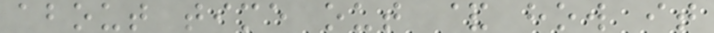about time out & how it
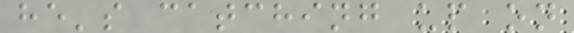he's catching up on
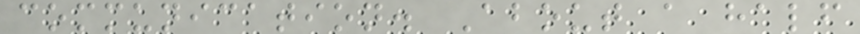communication. About a half
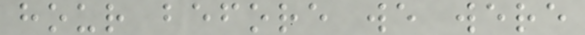hour before we were
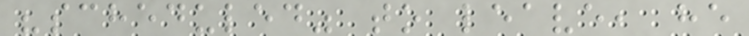"scheduled" to leave, he
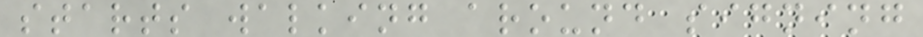starts walking around signing
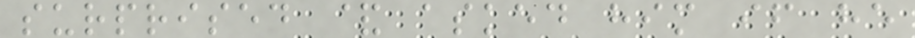surprised & asked him if he
